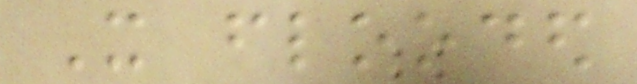It flooded
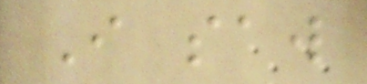I saw
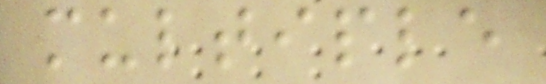multiple
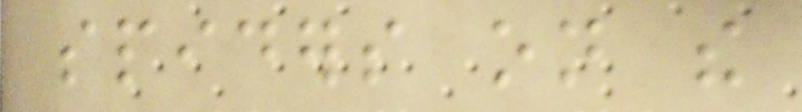spiders on the
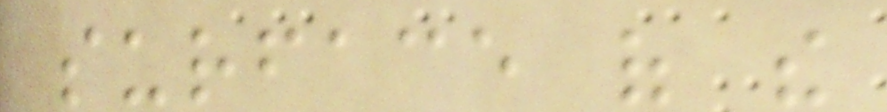surface of the
